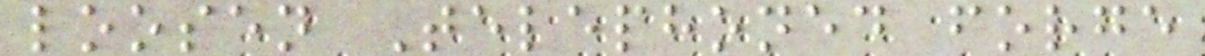loosen Telephoned forge
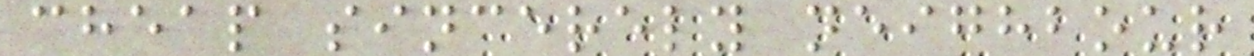cheap sincerely neighbour
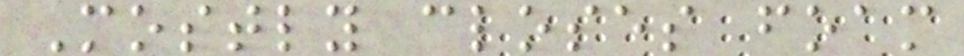Mostly closes foam
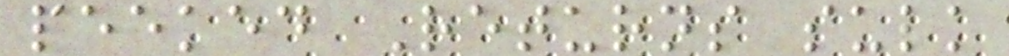peeked Returns sulk
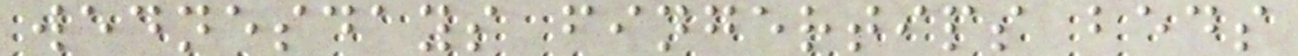wednesdays fingertips beds
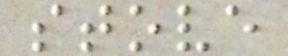stove
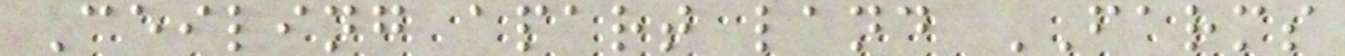Ceiling apart land FARMS
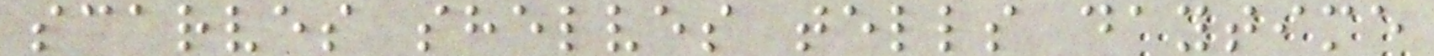scarves shelves tells daytime
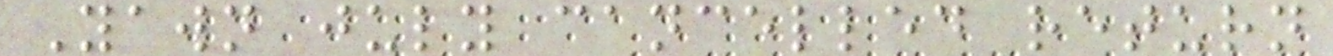Yawn july cancelled return
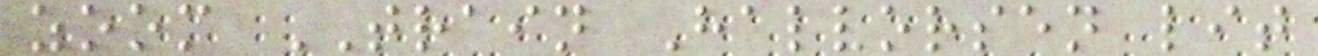zoom TRAIN Halvorsen lit
